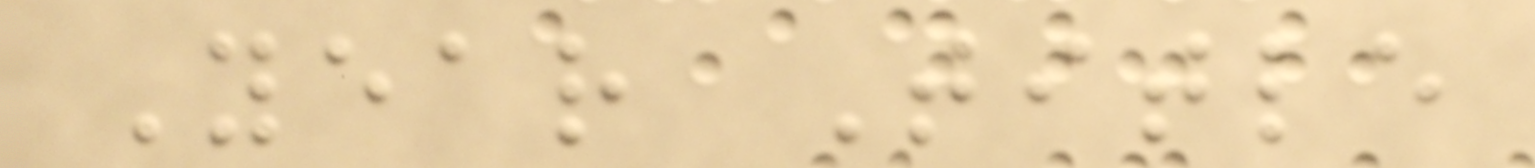Year Title
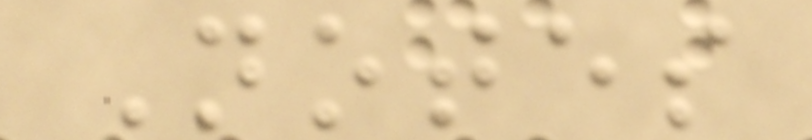Notes
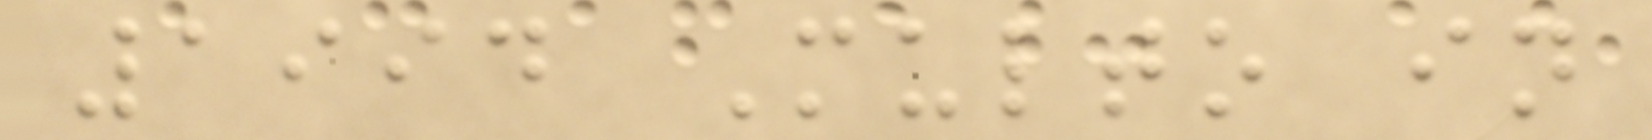1994 Multo in
